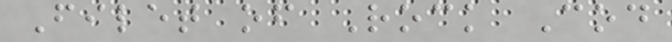Filet of Rock Cod
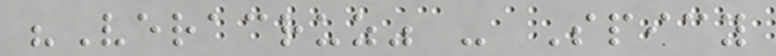"Veracruz" - Spicy
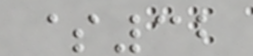$32
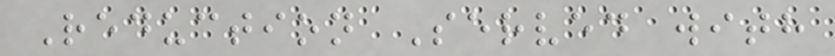Reduction Served with
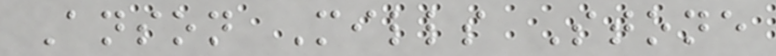Anson Mills Stone
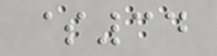$34
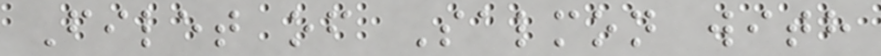Filet of Salmon with
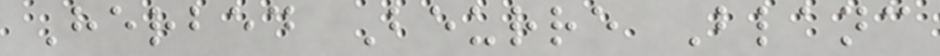Herbed Beurre Blanc
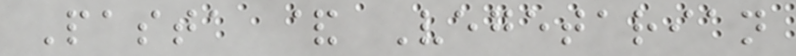Pasta & Vegetarian
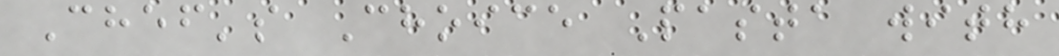Chef's Choice Pasta with
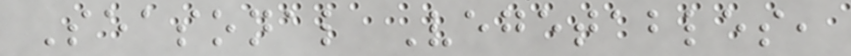Seasonal Vegetables,
